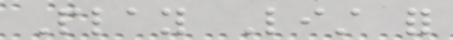Play List for
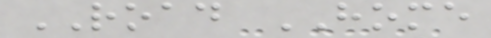ROAD HOME
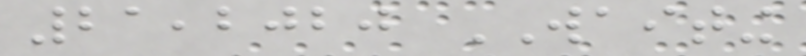21,2020 WAITING
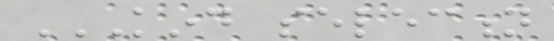KIND SELECTION
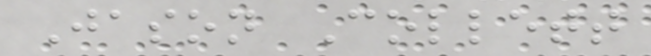Jason Collett
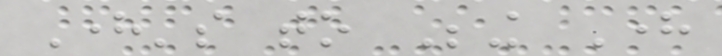Here's to Being Here
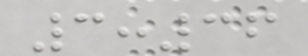3:36
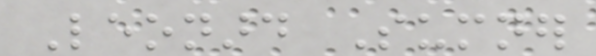Leonard Sumner
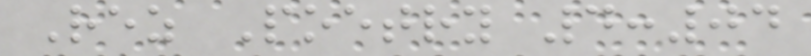Rez Poetry 4:04
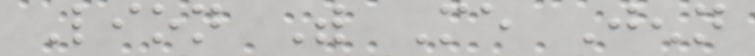Lion With Me Jenn
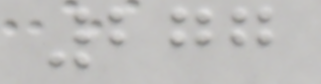277
